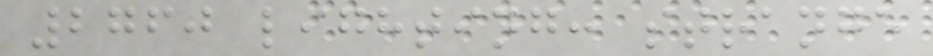2760 lighting: strange
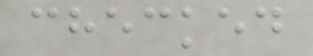checked
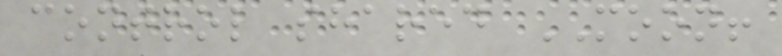control shared MOON!
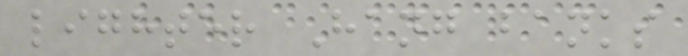lighter Hang banks
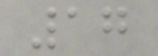17
